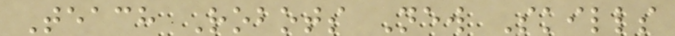Teach Robots New Skills
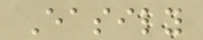Easily
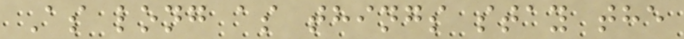As long as things stay the
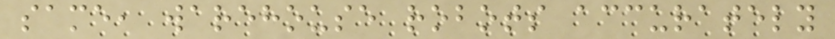same, warehouse robots accurately
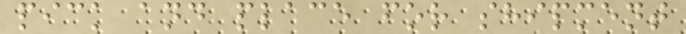pick and place for shipment
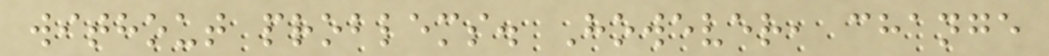without problems. However, change
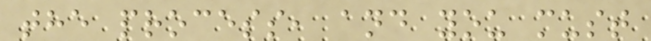the process, and you must
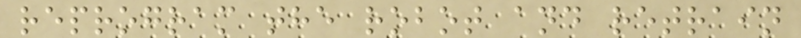reprogram the robot and retrain
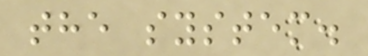the system.
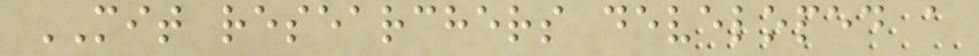MIT researchers developed a
